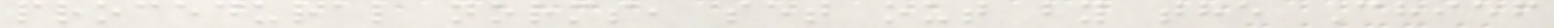procedural norms, set out by the Chief
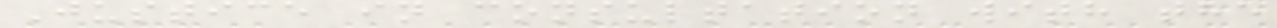Justice in consultation with the
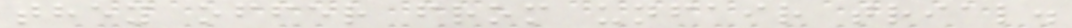they offer from unfair trial.
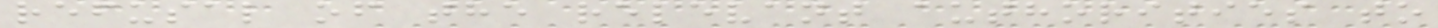refusal of the relevant authorities to
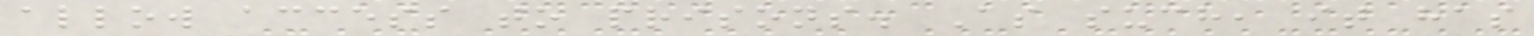allow access to prisons. As such, it has
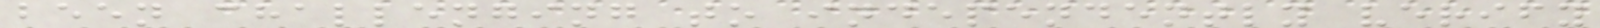been challenging to independently verify
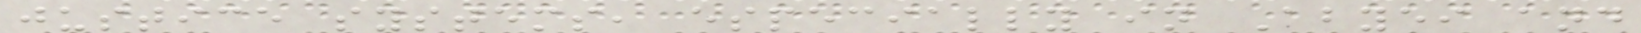justice systems, especially in Abyei and
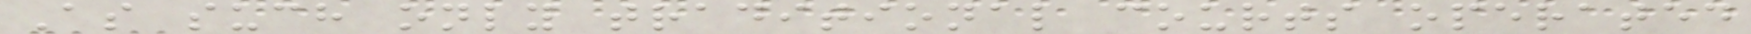As such only traditional courts operated
